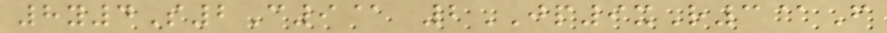8y4S2C9@ 2JP9xR3@F
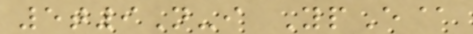5t9N-i YpE@
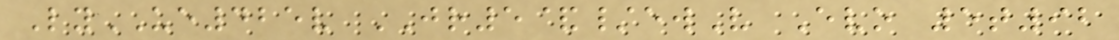LyUE425v JR5&/ewV Evo 5t92
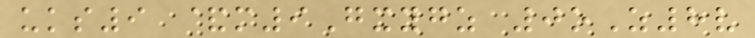uks9 &m9Gxygz 0oZ8v
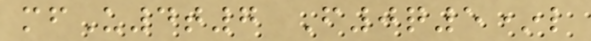mfU4t7 F0q5*l
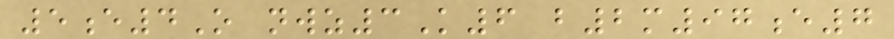5e4O nwz3K6 b2m97e7
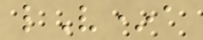lV*a
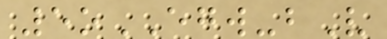5oEGW-bV
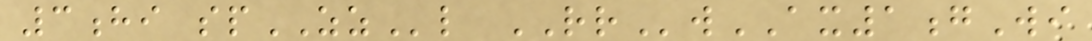3hi spZZl RRwAX1gWi
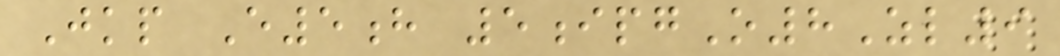Jkp E5h 5ipgO8Zl9
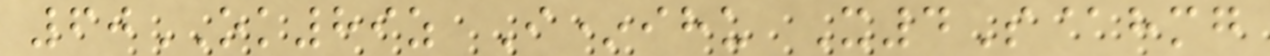60OK89z I*ihu X4S@hmg
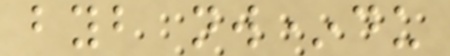byb nw*du
